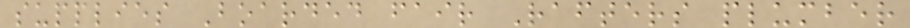supplies Boarded fair Rafters plumber
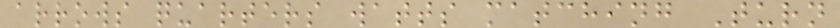arrows quarters watts matching Turn
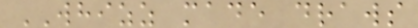WHIZZ made draws
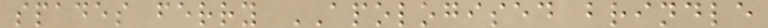spades ferry APOLOGISED brindle
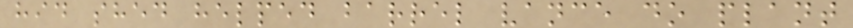hid shed helped barrel vance do plant
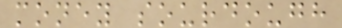money sourdough
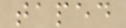taped
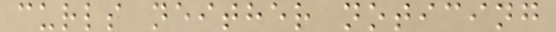curls neither noticing
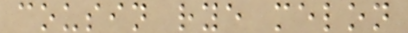cousin rye melon
